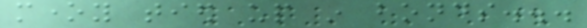money tied up in bonds...
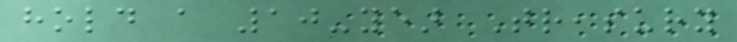hold a 10-year Treasury
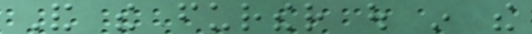And the further out in the
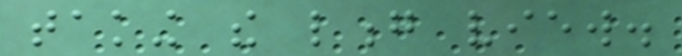taking the long view.
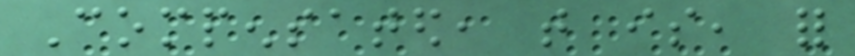Compensated, that is, for
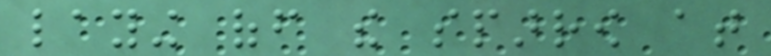laying off the sparrow at
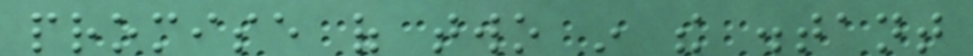promise of two in the distant
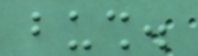bush.
